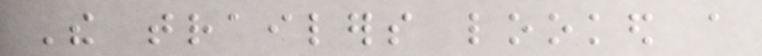The trailers looked a
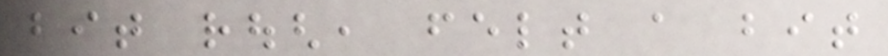bit rough, felt a bit
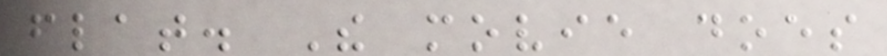flat. The movie does
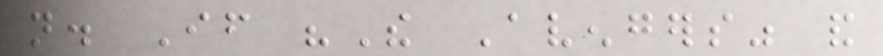not. If "The Avengers" and
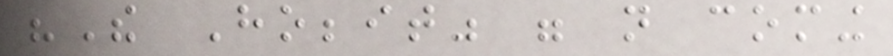"The Hobbit" were not coming
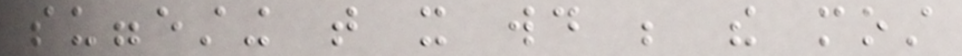suggesting that it would be the most
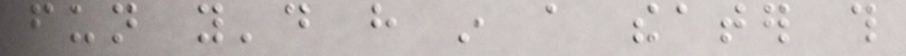fun you'd have in a theater this
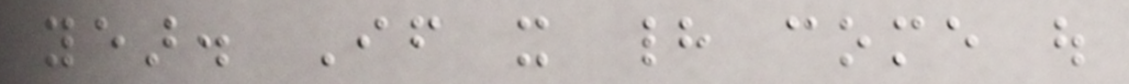year. If it had come out
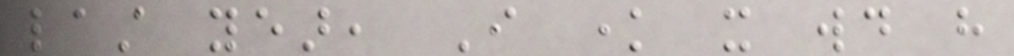last year, I know it would have
